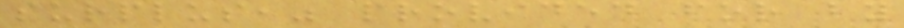surplus," provided for by
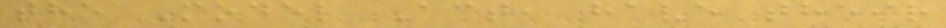the Model Act, have their
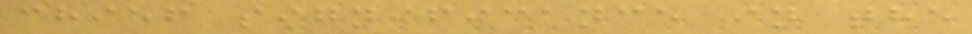chief significance in the
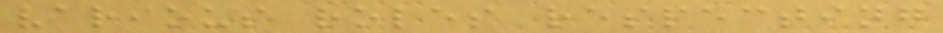various roles respecting
